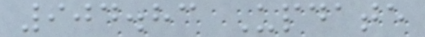904.83 Update
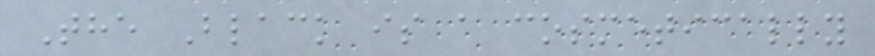The Black is a cosmetically
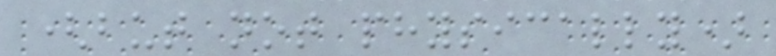(but not physically)
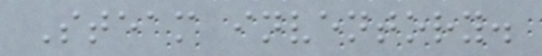Steam inventory.
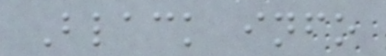Black info
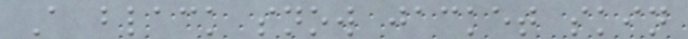A black snow jacket skin
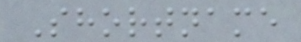Shortname
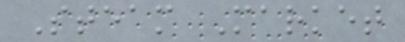Steam Market
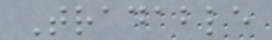Tradable
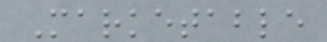Marketable
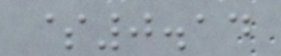$0.14
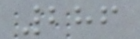286
